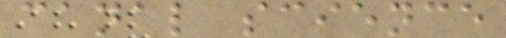canal science
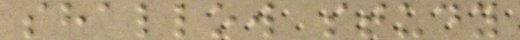shallow study
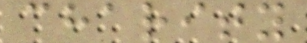charity
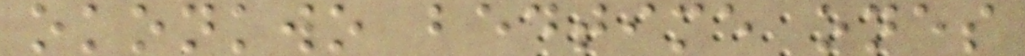okonkwo bedtime ones
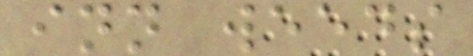inn weeds
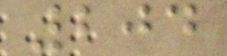204
